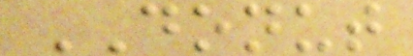DONUT
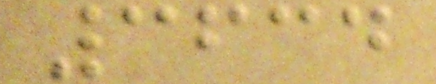3634
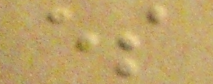es
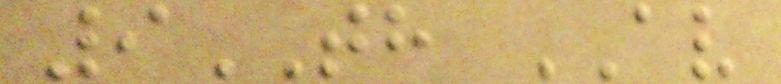9TH AV
